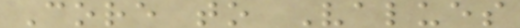Core to Values
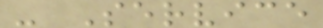- Service
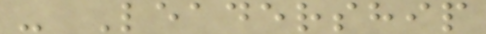- Leadership
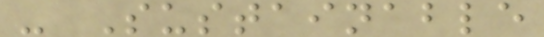- Sustainable
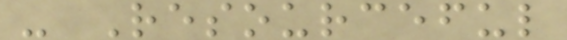- Resourceful
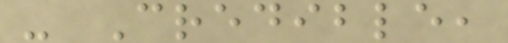- Credible,
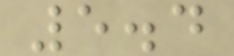5.4
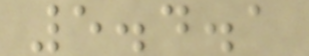5.4.1
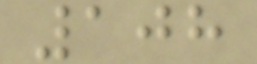108
